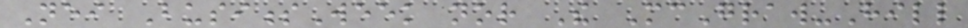Neither BusinessWeek nor The McGraw-Hill
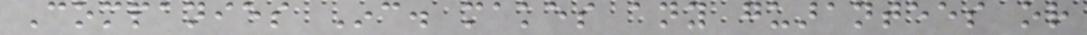Companies Inc. makes any guarantees or
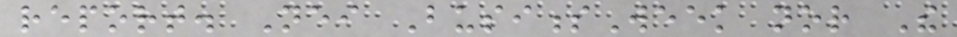report. Neither BusinessWeek nor The
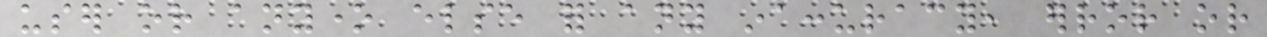user or anyone else for any inaccuracy, error or
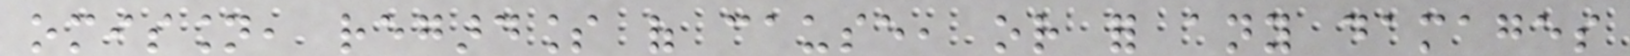omission, regardless of cause, or for any damages
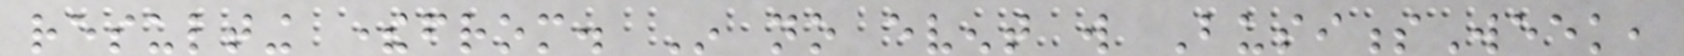resulting therefrom. In no event will BusinessWeek,
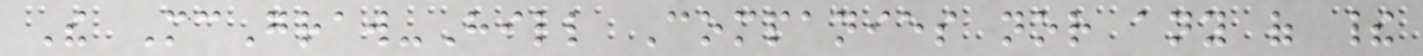The McGraw-Hill Companies nor any of their
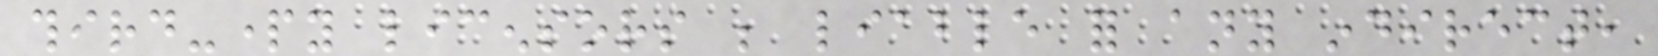third-party licensors be liable for any indirect,
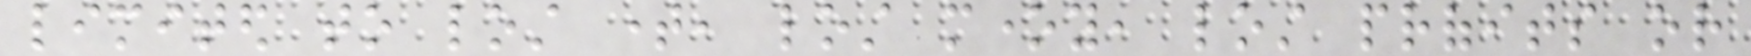limited to lost time, lost money, lost profits or
